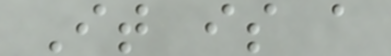It is a
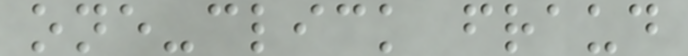one-click fraud
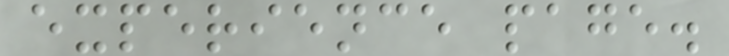experience page.
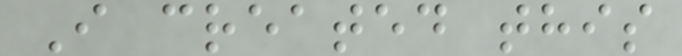I created this
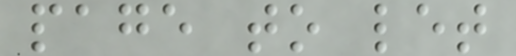page to let
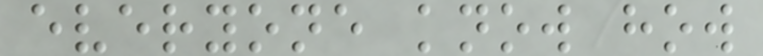everyone know how
